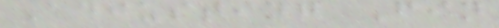Adjusting Fin
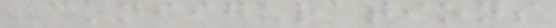Configurations
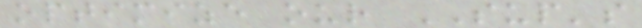optimize our SUP's
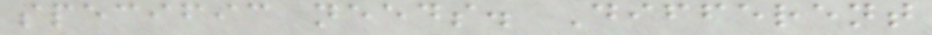specific needs. Different
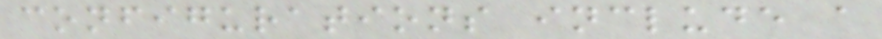configurations include a
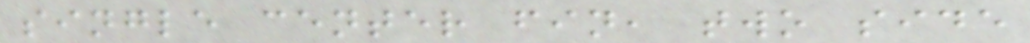single center fin, two side
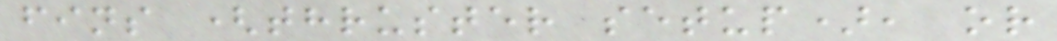fins (thruster setup), or
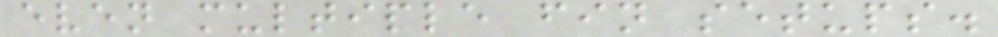even multiple fin setups.
